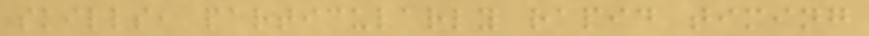skills, particularly rapid timing
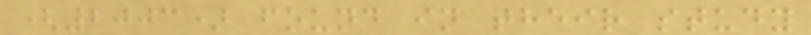(2003) found in their study
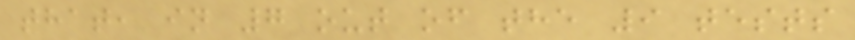that, in 7 out of the 9 tests
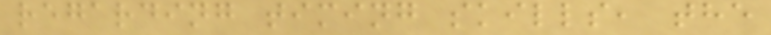regarding timing skills, the
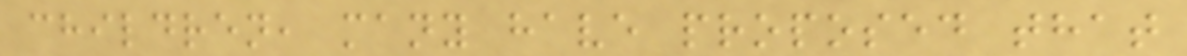children, many have proposed that
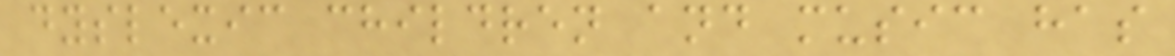dyslexic children and music has
